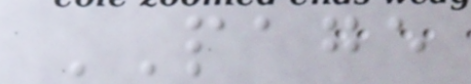PAGE
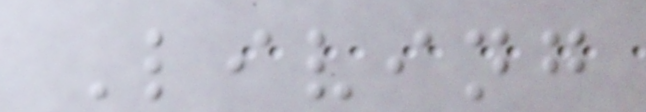Living
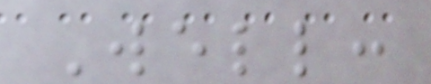Well:
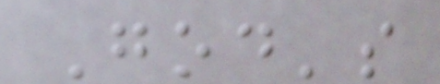God's
